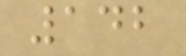142
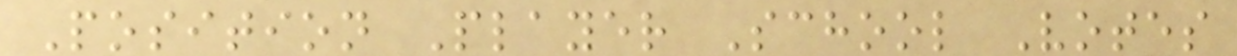Position Player School Votes
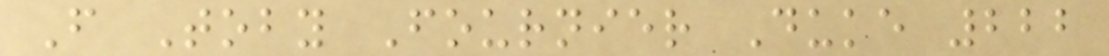F Toby Fournier Duke 222
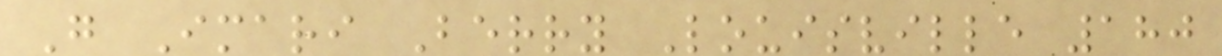G Imari Berry Louisville 180
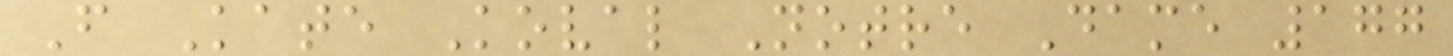F Kate Koval Notre Dame 177
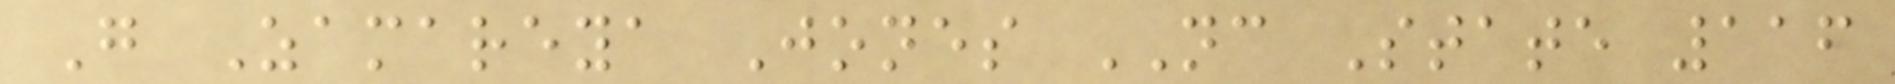G Zamareya Jones NC State 116
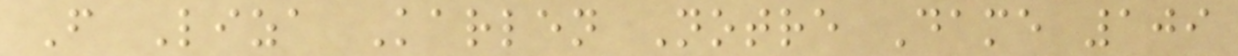F Liza Karlen Notre Dame 109
